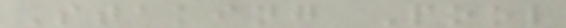Staking Pool
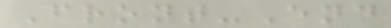Front-End
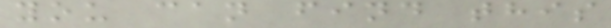you can find this
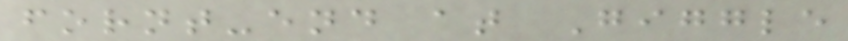fornt-end at Giggle
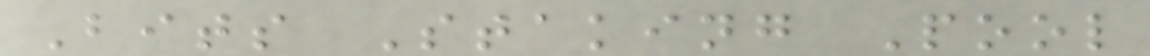Bits Staking Pool
